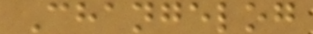Changelog
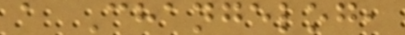a Changelog,
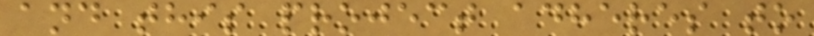and this project adheres to
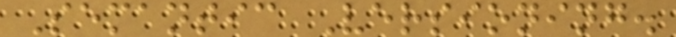Semantic Versioning.
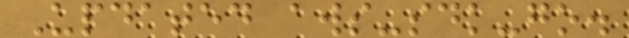Updated aws-sdk-go.
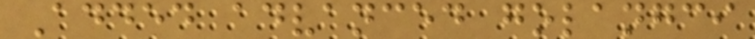Added advanced golangci
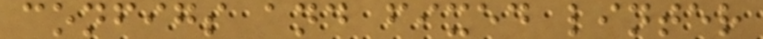configs and fixed linter
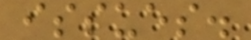issues.
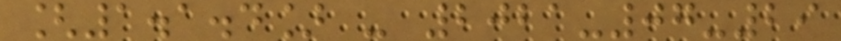[1.1.4] - 2021-07-29
